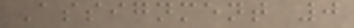Assignment 0
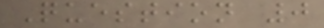Question 0
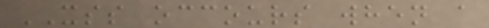XSS occours when a
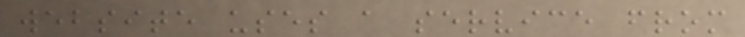website uses a service from
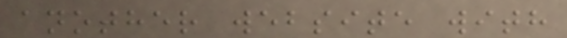another website with
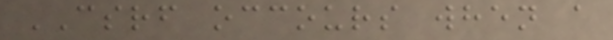CSRF occours when a
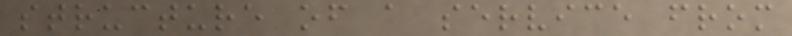structure of a service from
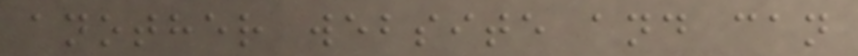another website and can
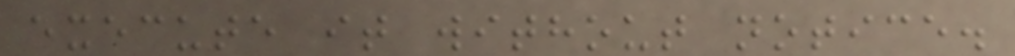execute it without notice.
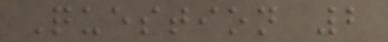Question 2
